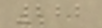222
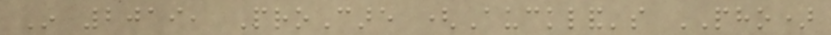In 2019, ProCare (Auckland's PHO)
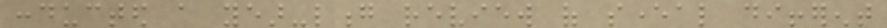conducted a year-long review of several different
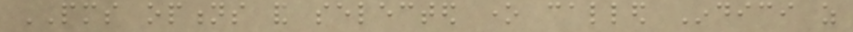PMS options and selected one called Indici as
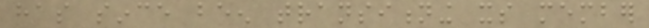has since been transitioning its member
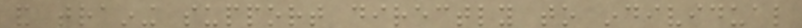and training support directly to individual
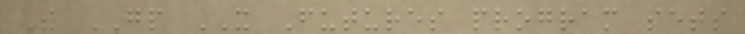The GP IT Futures program sets
